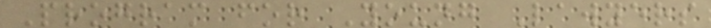Program for Young Lawyers
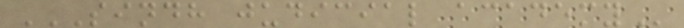SINDH JUDICIAL ACADEMY
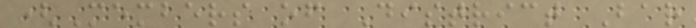(Members of District Bar
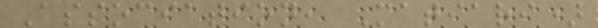Association, Matiari)
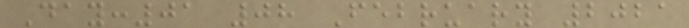Day:01 08 February 2021
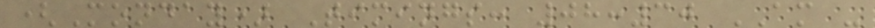(Monday) Timings: 08:30 AM -
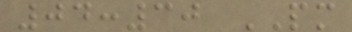04:30 PM
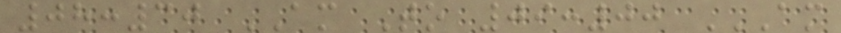08:30 AM To 09:00 AM
